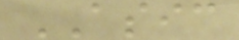ASIC
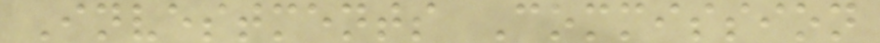Investments Commission
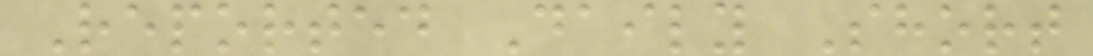Reported Daily Short
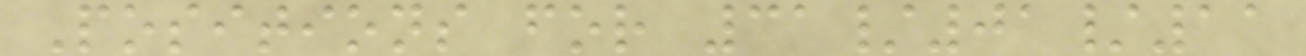Positions for 31/01/11
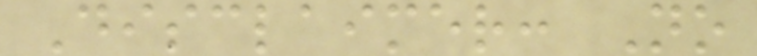Disclaimer: No
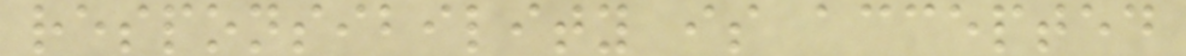responsibility is accepted
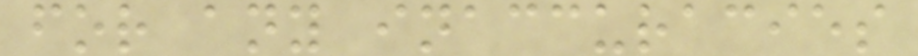for any inaccuracies
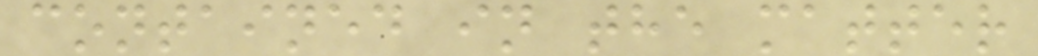contained in the matter
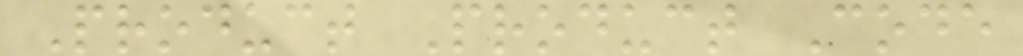Product Product Code
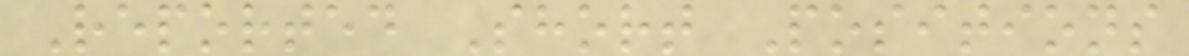Reported Short Positions
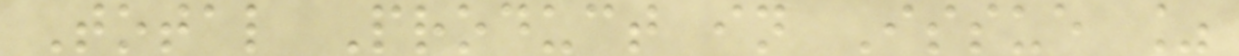Total Product in Issue %
